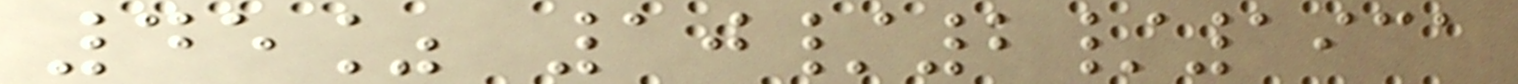45% 10/2/1931
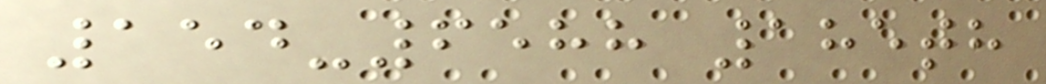154-6588 185th
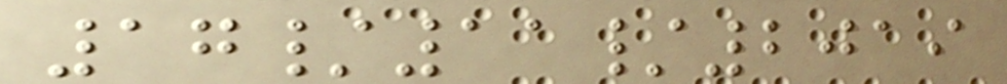17/11/2019
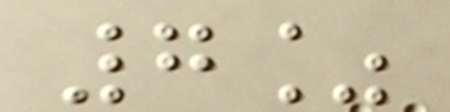7%
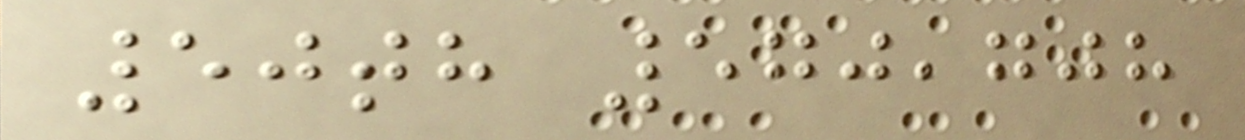50th 570,708
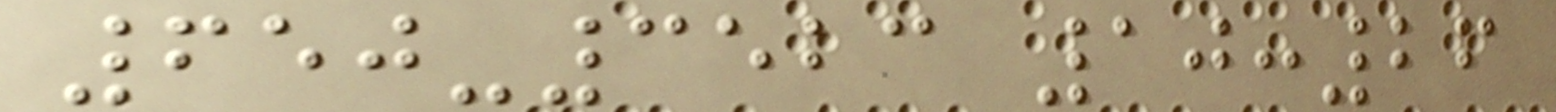650-3523 10:26
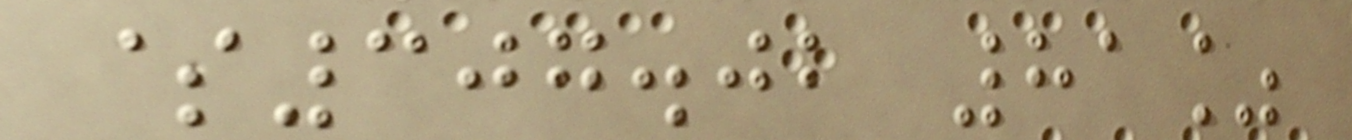$307.02 81%
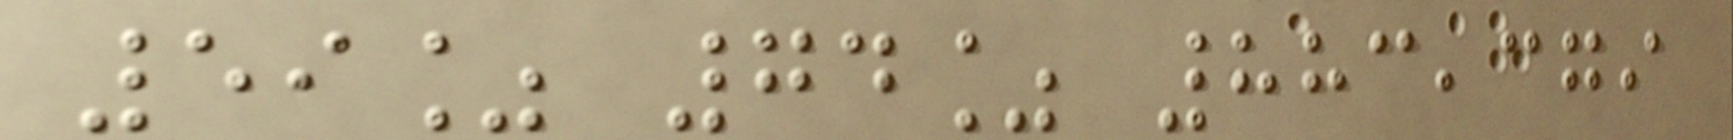59% 74% 883,379
